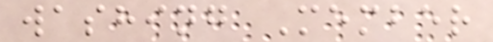washing Member
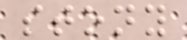stony
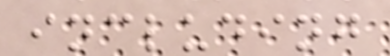including
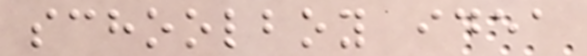schoolboy idea
